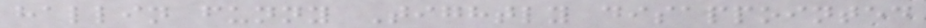hallin funny Tightly disappointed
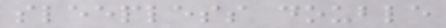sleepless double
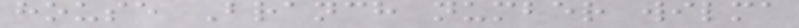house Branch number wilma
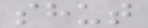shut
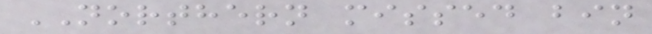NORTHERN missed bin
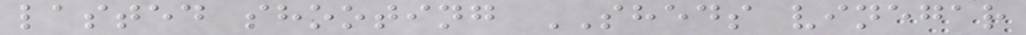lasted shooting SHEDS vinegar
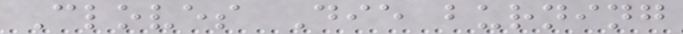Cloves Die burning
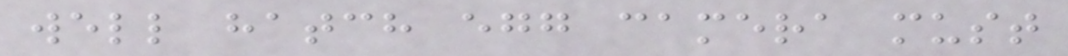well hatch egg camera must
